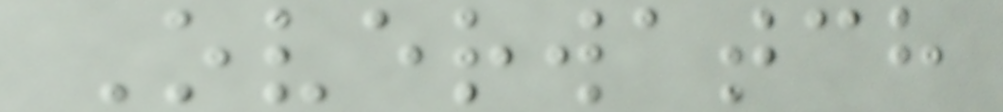Overwatch
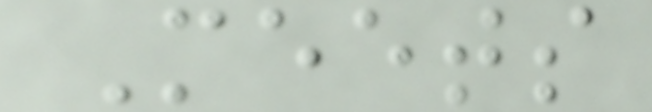Meets
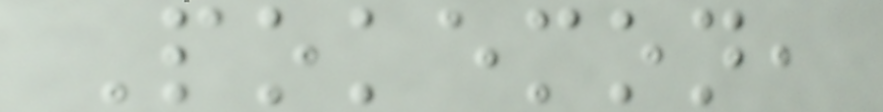Pokemon,
